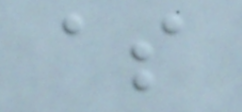as
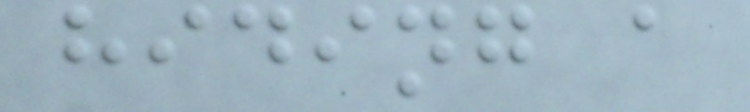hiding a
